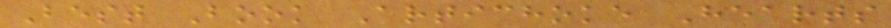Best Book Artichoke Hearts
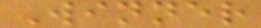Winner
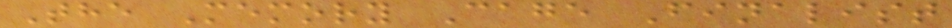The Memory Cage Finalist
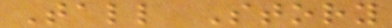Tall Story
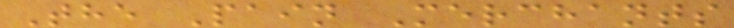The Pain Merchants
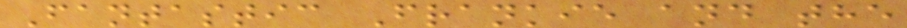Fantastic Frankie and the
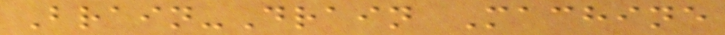Brain-Drain Machine
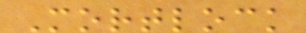Mortlock
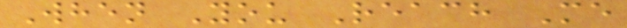When You Reach Me
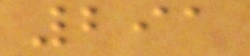291
